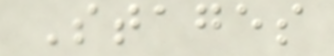Stages
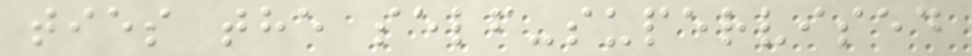ties the self-supervised
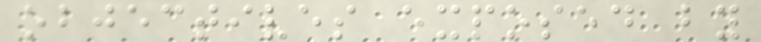objectives exposed by
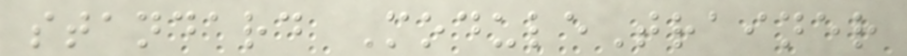standard ModuleTrainer
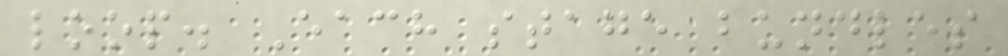loop. Each stage bundles
